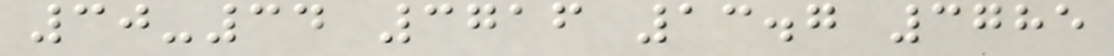30-34 3716 13.7 3785
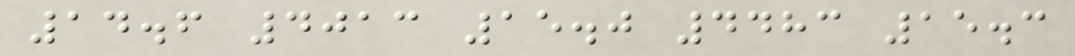14.6 4013 15.0 4483 15.3
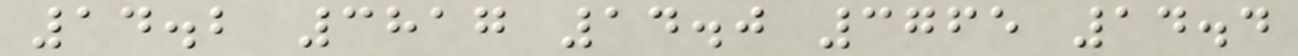14.2 3817 14.0 3765 14.4
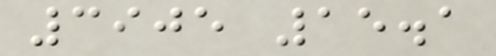3905 15.1
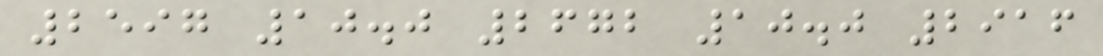2597 10.0 2672 10.0 2916
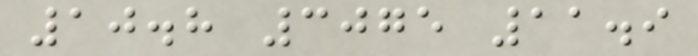10.8 3075 11.9
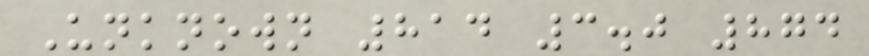Unknown 814 3.0 874
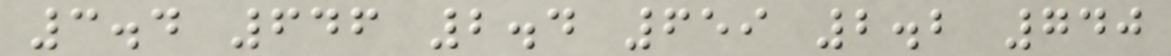3.4 646 2.4 659 2.2 740
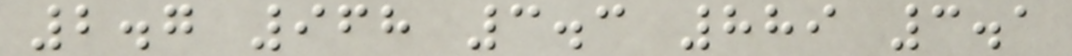2.7 968 3.3 889 3.1
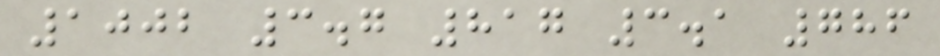1002 3.7 817 3.1 786
